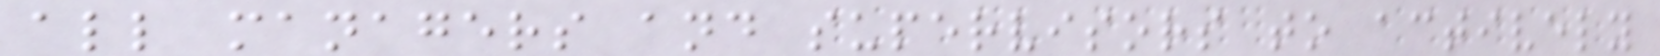all managers and supervisors to actively
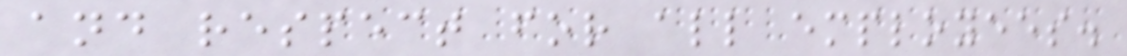and respect for all employees.
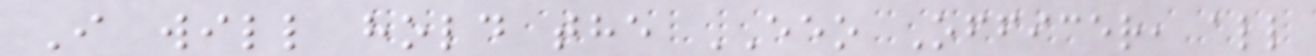I will hold the EEO Officer, all
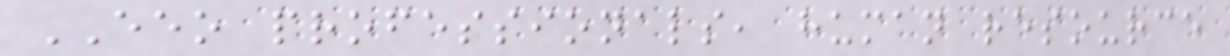EEO professionals, human resource
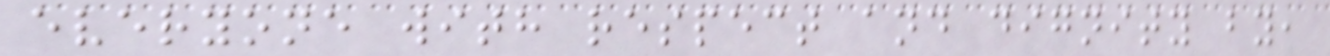everyone with respect and dignity by,
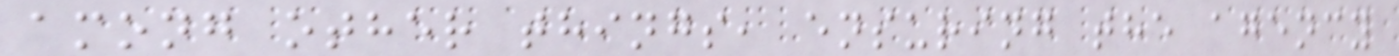among other things, ensuring the agency
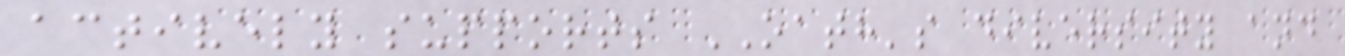actively supports OATH's diversity and
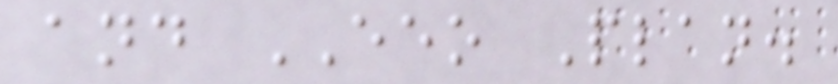and EEO Plan.
